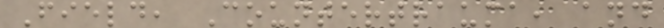Field, Countertrauma, and
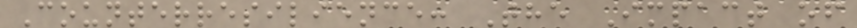Counterresilience: The Impact of
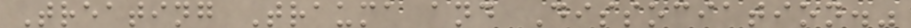Treating Trauma and Dissociation."
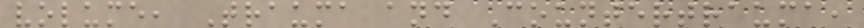volume, Trauma and Countertrauma,
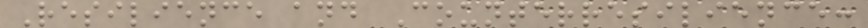Resilience and Counterresilience:
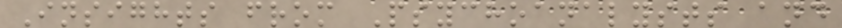Insights from Psychoanalysts and
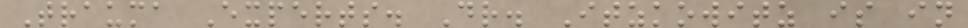Trauma Experts. Dr. Itzkowitz is in
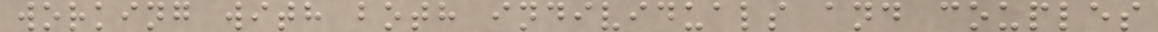working with both individuals and couples
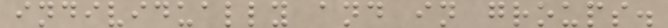individually and in groups.
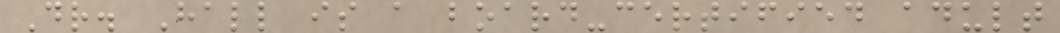Dr. Hall is a board-certified adult
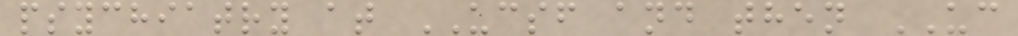psychiatry at UCSF and then UC
